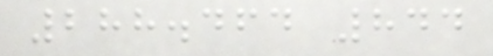288.464 844
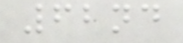62nd
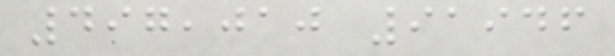497,010 91946
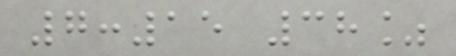7:15 38%
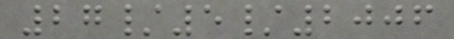27/5/2006
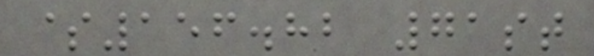$156.82 71st
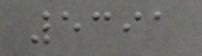5391
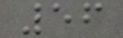56
